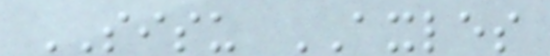SISU AXLES
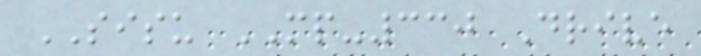SISU MP-330 Drive
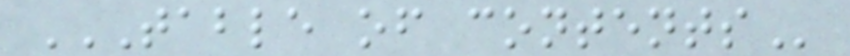TABLE OF CONTENTS
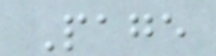Page
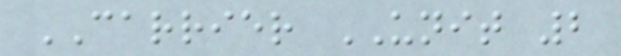CARRIER UNIT 2
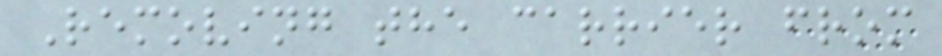Removing the carrier from
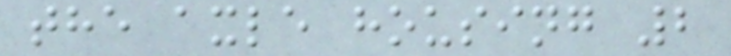the axle housing 2
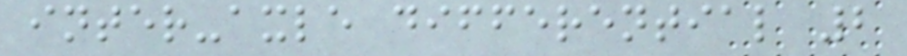inter-axle differential 2
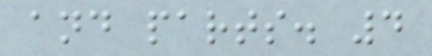and parts. 4
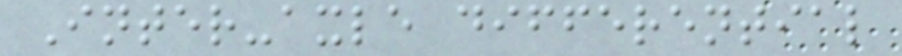Inter-axle differential
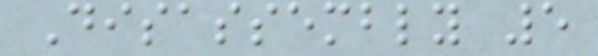Disassembly 5
